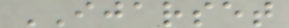IJARSET
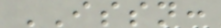ISSN:
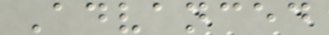Advanced
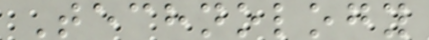Technology
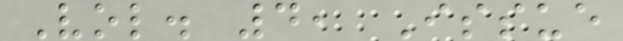Vol. 4, Issue
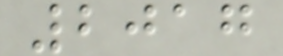2017
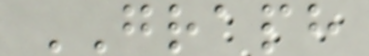GRAPH
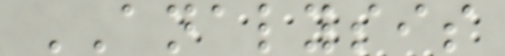ANALYSIS
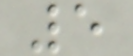5
